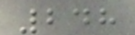248
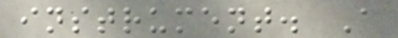instrument. A
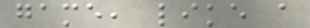game, like a
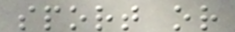sport or
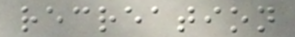recreation
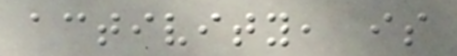activity, is
